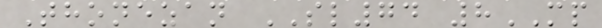Thonezan SL74 8MP
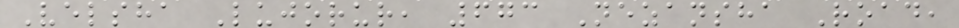Velsha Lujorur, 673 Nezansha Road,
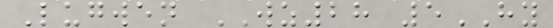Lugwen WZ28 5HY
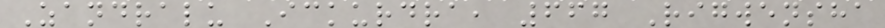Zandralu Ickurdra, 667 Rigwensha
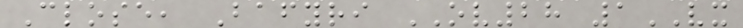Close, Bafyri OV28 1VX
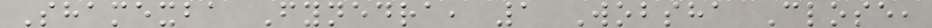Shamexba Fynedra, 1 Wobsha Close,
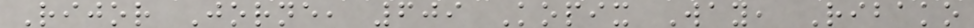Rijor Jorne, 609 Kopix Way, Ribako
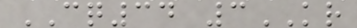CQ34 3KR
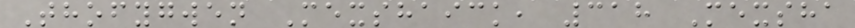Thofygwen Mexshaick, 318 Mexsha
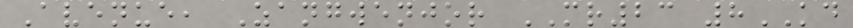Avenue, Zangwenjor MR23 8KD
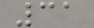31
